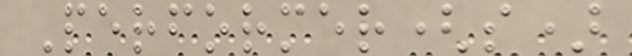Performer(s)
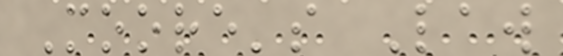Moore's Law
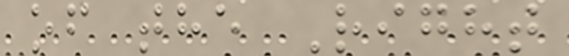of the Right
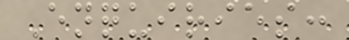Enquiries:
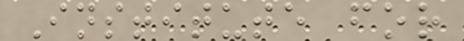Institute for
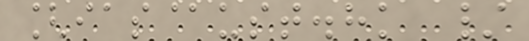[ias@ust.hk /
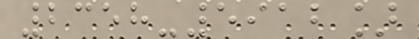2358-5912]
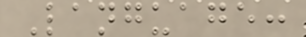Language:
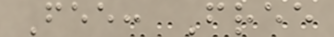Fee: Free
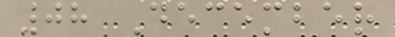08 December
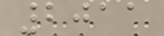2011
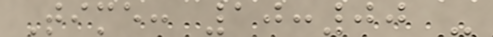Time: 10:00 -
